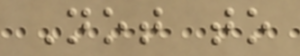Not to
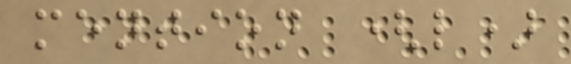mention (l)
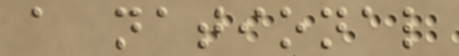a national
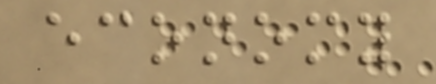economy
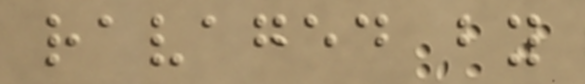ravaged by
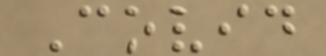Covid
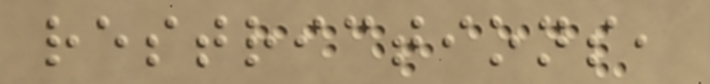restrictions,
